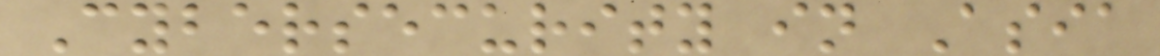Cybersecurity in Asia
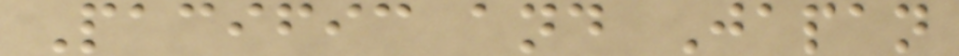Pacific and Japan
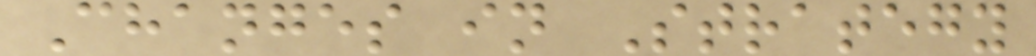Changes in Strategy
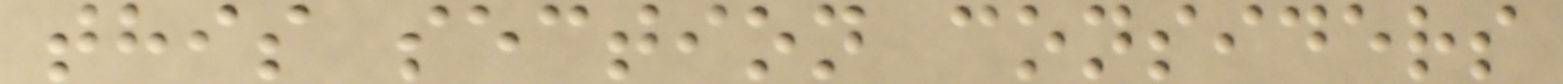this section considers
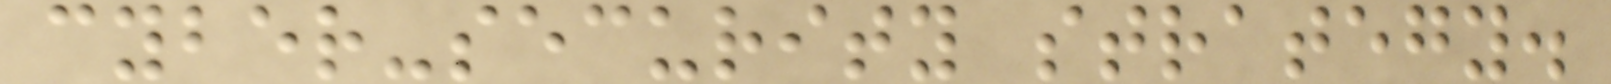cyber-security strategy.
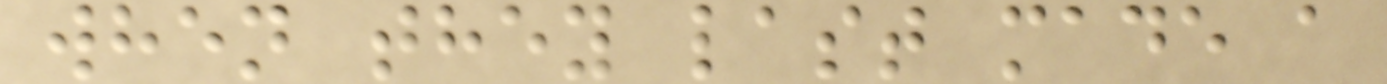when they last made a
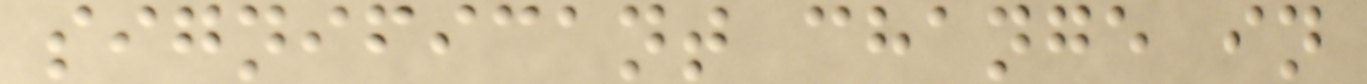significant change in
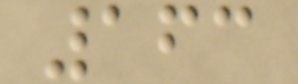163
